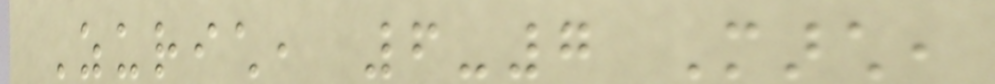Zurich, 6-7 March,
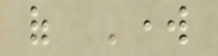of Work
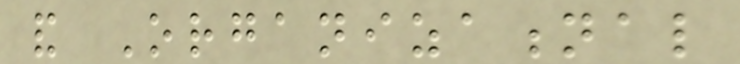and Organizational
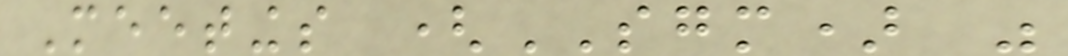Meetings (SGM) was
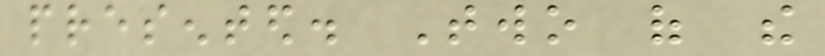presented. Two of the
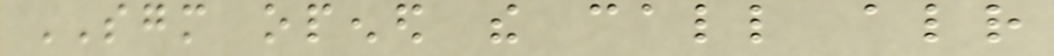SGM opened the call already
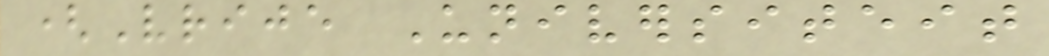(Vrije Universiteit
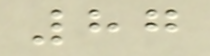87
